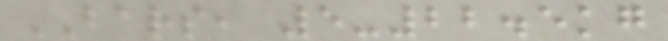BARS, 5-22.5kg
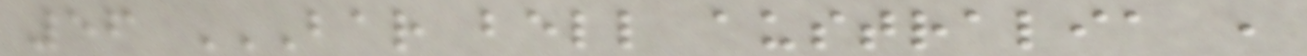56 BAR BELL AUSTRALIA ,
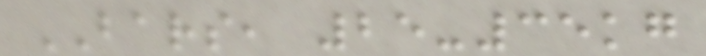BARS, 25-35kg
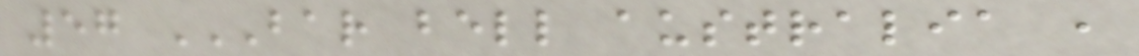57 BAR BELL AUSTRALIA ,
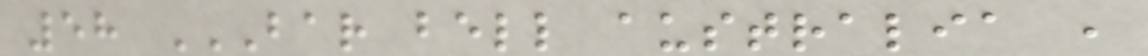58 BAR BELL AUSTRALIA ,
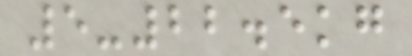5-22.5kg
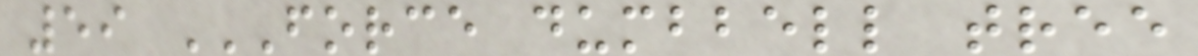59 FORCE DUMBBELL TREE
